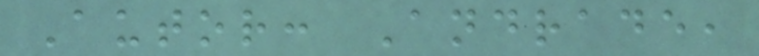Autor: Andrade,
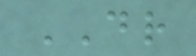DR
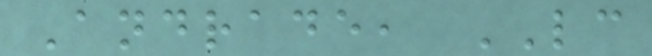Andrade, LC
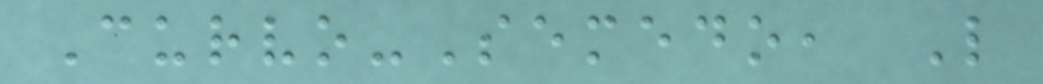Curvo-Semedo, L
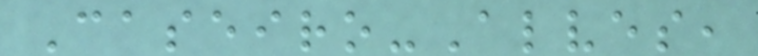Caseiro-Alves,
